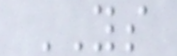YS
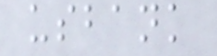usbank
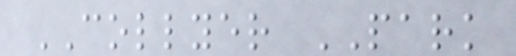COLLYER PARK
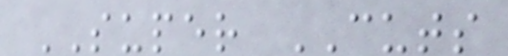SUPER CUTS
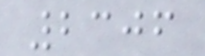2306
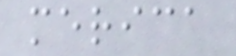merica
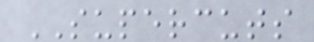SUPERCUTS
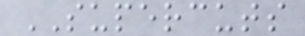SUPERCUTS
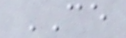CE
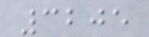3205
